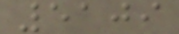5109
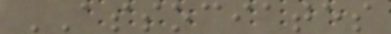ASSOCIATES
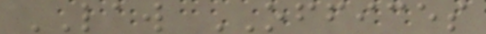LAW OFFICES
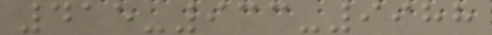415-933-9988
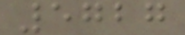5727
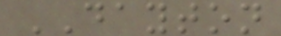DAYTON
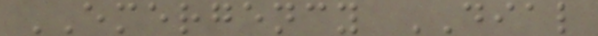EMERGENCY DIAL
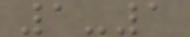1-1
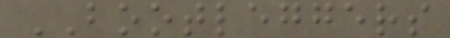BOOTLEGGERS
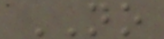NO
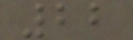22
